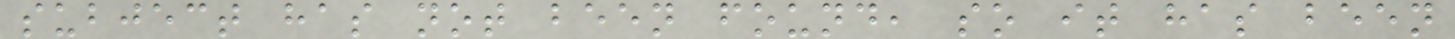subject has not been found, so it has been
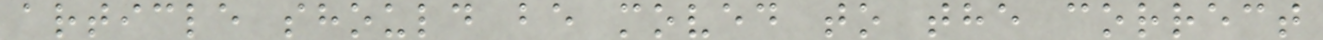article should be moved to the correct
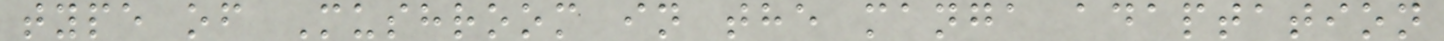type of Mushroom in the manga adaptation
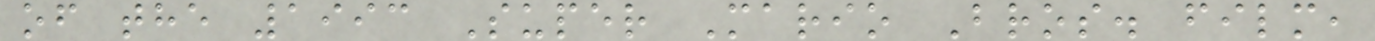of the 1993 Super Mario Bros. film,
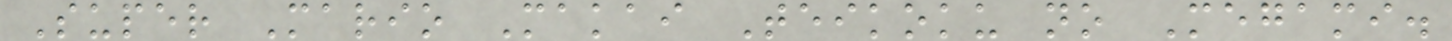Super Mario Makai Teikoku no Megami.
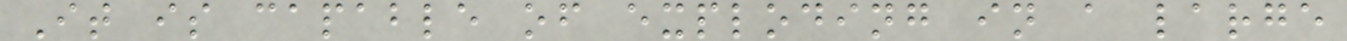It is capable of exploding in a large
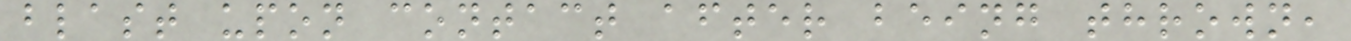blast upon contact after being thrown,
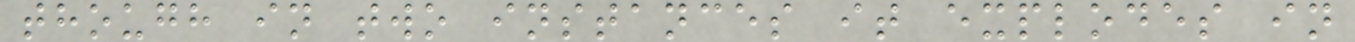though in two instances it explodes in
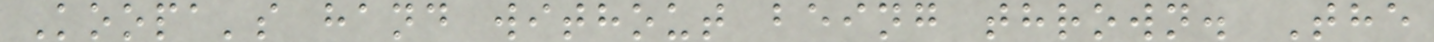Koopa's hand without being thrown. The
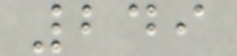249
